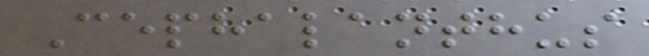Cephalanthus
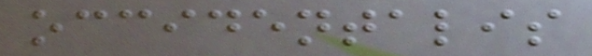occidentalis
